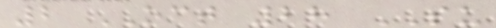2 OCT 28 SU
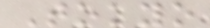Tokyo
